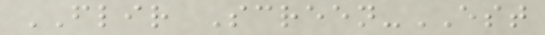FLIR Screen-EST
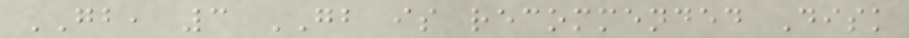GB, 3 GB is recommended Disk
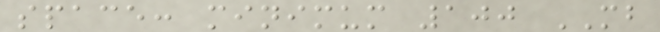space: minimum 100 MB
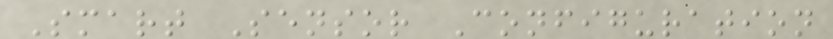Smart Sensor Configuration
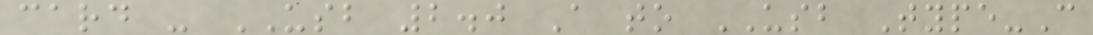card - USB 2.0 A to USB Type-C
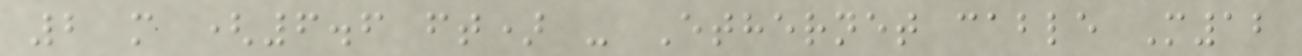2 m (6.6 ft) - Ethernet cable M12
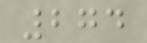274
